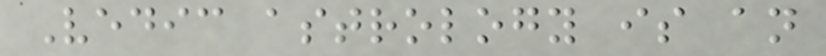Vedic astrology is an
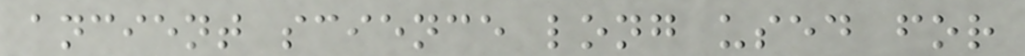ancient science long used for
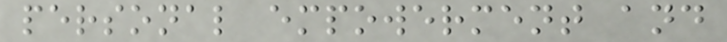personal empowerment and
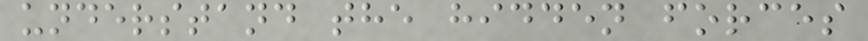understand the hidden forces
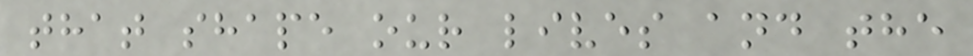that shape our lives and the
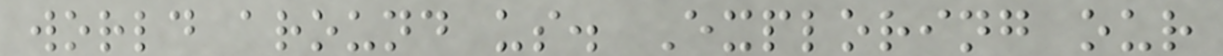world around us. Exploring our
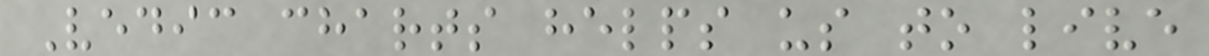Vedic charts helps us to live
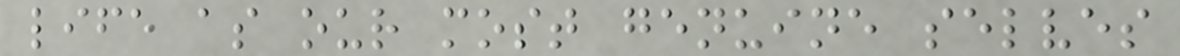life as our most genuine selves
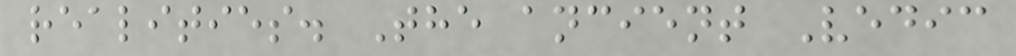realities. The ancient Vedic
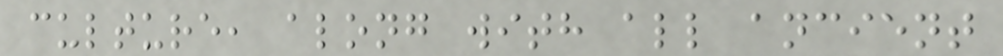culture, along with all ancient
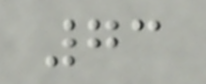73
